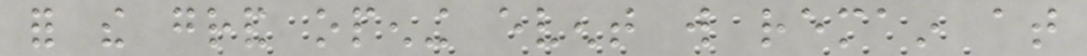for the grand opening event will remain at
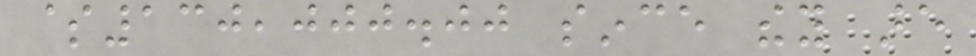$130,000.00 since they are
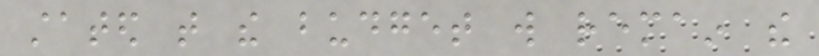stated that the budget will remain the
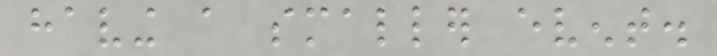having a smaller event.
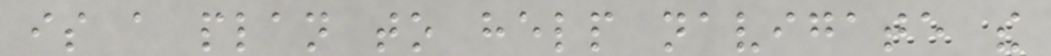is a plan to help navigate the
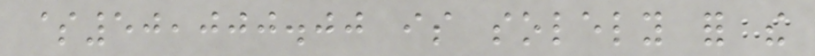$50,000.00 is solely for the
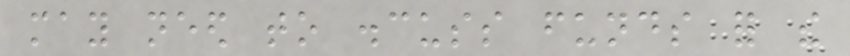may need to discuss funds for the
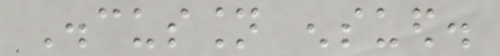Discussion ensued.
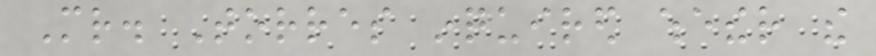Mr. Torres inquired whether the
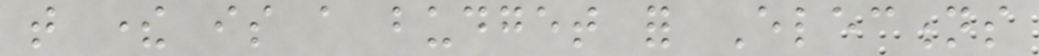that there is a budget for Elections
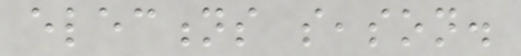elections season.
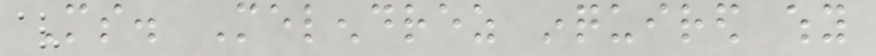Ms. Melendrez inquired why
